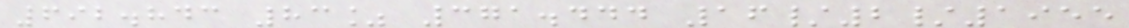692.843 83% 371.444 16/2/1955
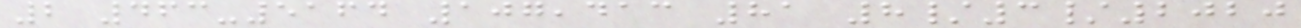2 463-5164 107,413 81 8/3/2020
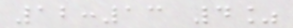12:13 4%
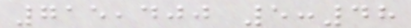715,400 5:48
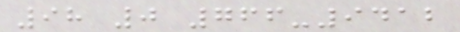98 0 766-9412
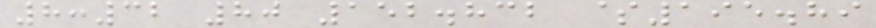8:32 80 152.832 $195.89
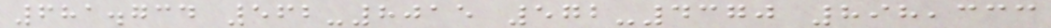681.734 562-8015 572-4370 898,333
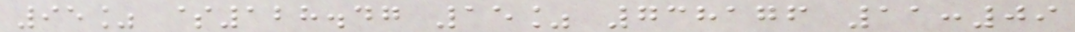95% $128.47 15% 738176 11:09
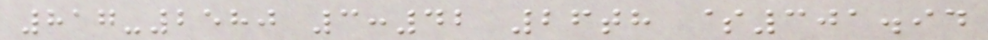817-2580 3:42 26th $301.94
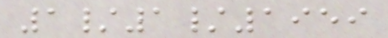1/1/1959
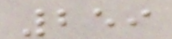259
